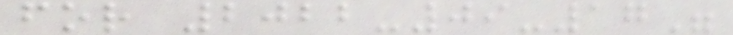for 2022-09-17"
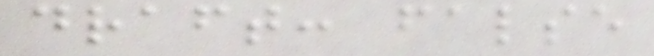draft: false
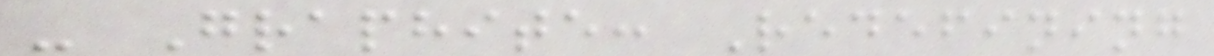- Graphite: Redefining
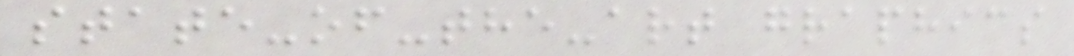state-of-the-art graphics
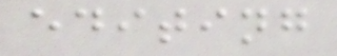editing
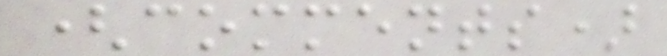(comments)
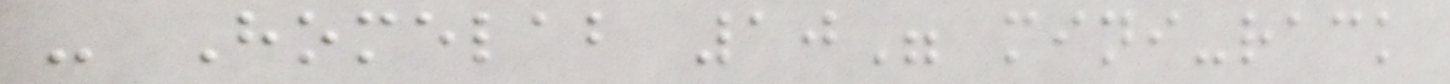- Homelab 10" mini-rack
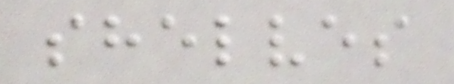shelves
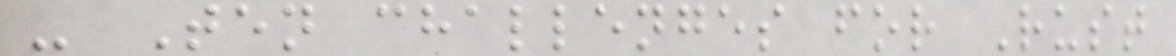- Ten challenges for Rust
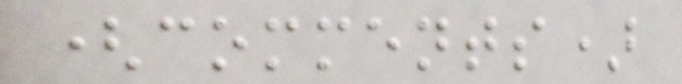(comments)
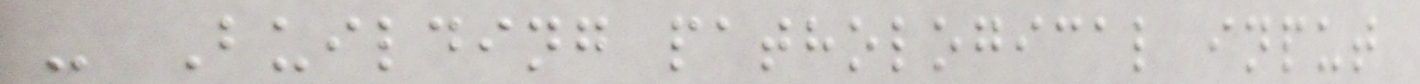- Building pathological input
